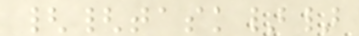{{task}}
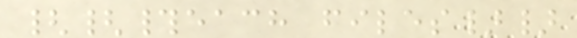{{#each files}}
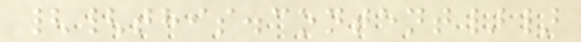{{this.content}}
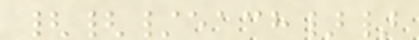{{/each}}
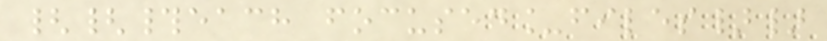{{#each focused_files}}
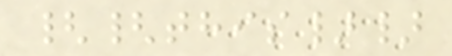{{this}}
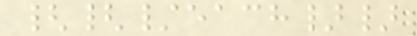{{/each}}
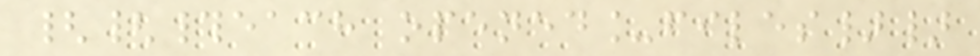{{#each opened_files}}
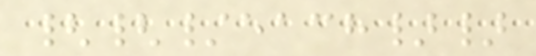{{/each}}
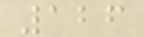126
